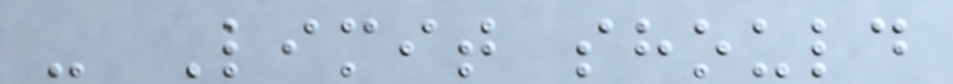- Limit should
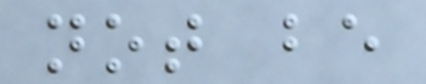not be
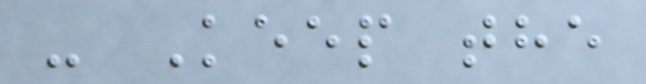- Keep the
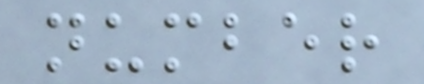number
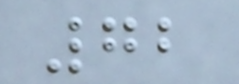72
